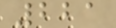221
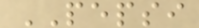PEPSI
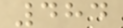484
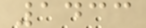1433
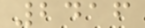2416
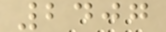2407
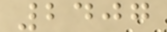2407
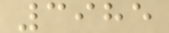3985
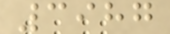3987
